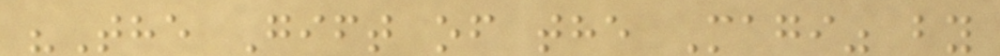"The Gift of the Magi" by
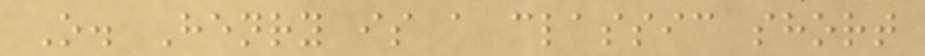O. Henry is a classic short
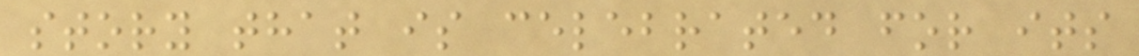story that is celebrated for its
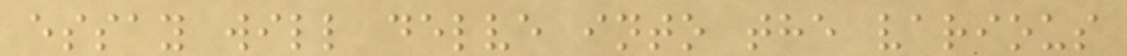essay will delve into the various
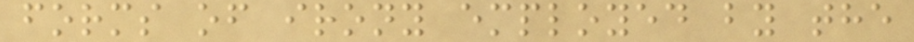forms of irony employed by the
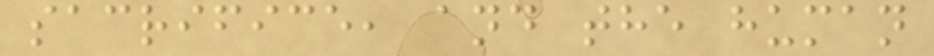sacrifice, and the human
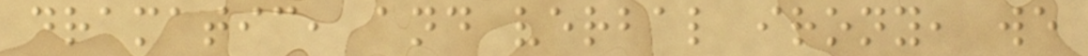dramatic, and verbal irony, we
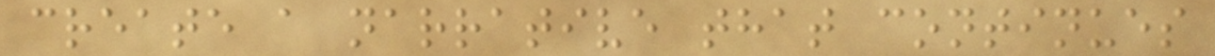create a narrative that continues
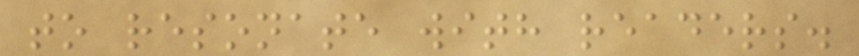to resonate with readers.
